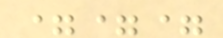===
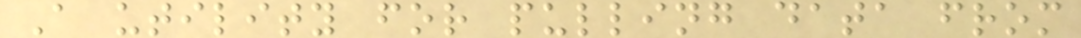A utility for pulling data from
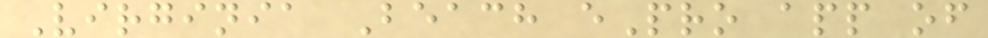Virginia Beach ePro app of
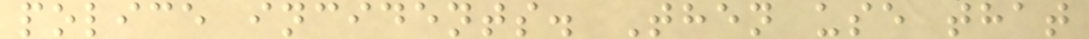police incidents. Then use that
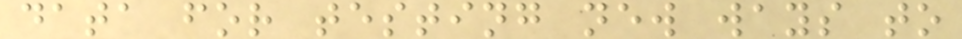data for testing new ways to
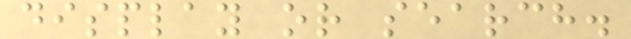display or search.
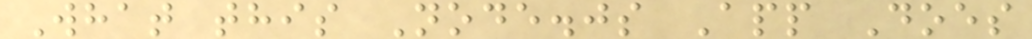What this Node.js App Does
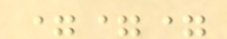===
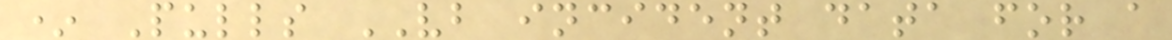* Pulls VB incident data for a
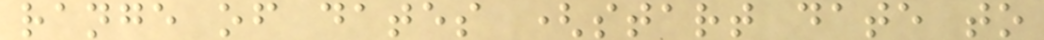range of dates (start date to
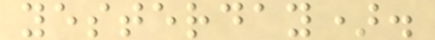yesterday).
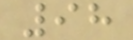98
